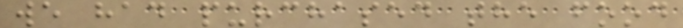we had purchased the food
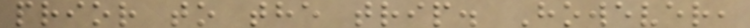prior to the trip. However,
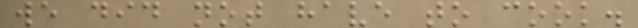we did not have to cook.
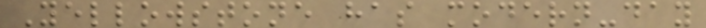Yellowstone has modern-day
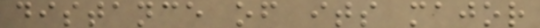distance of its major
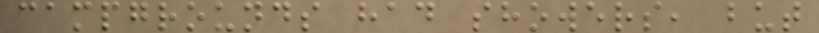campgrounds had showers, but
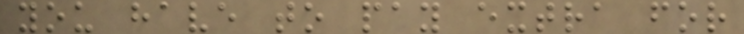you have to pay extra for
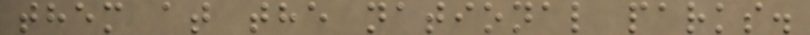them at the national parks.
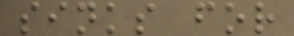sinks for
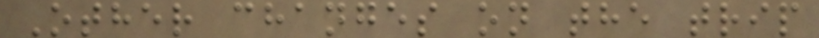Other changes on the trip
